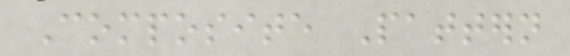Composite Pattern
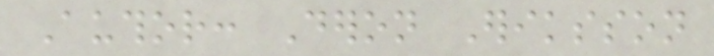Author: Deron Eriksson
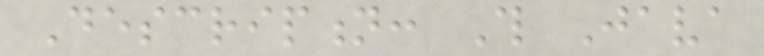Description: This Java
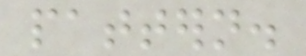pattern.
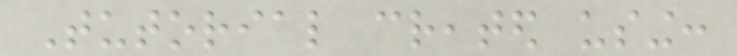Tutorial created using:
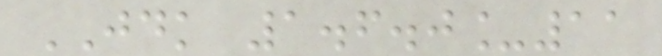JDK 1.6.0_11
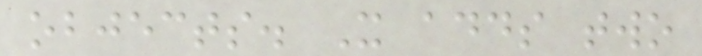objects. It adds two
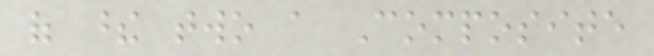of these two a Composite
